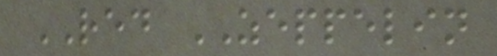RED ZEPPELIN
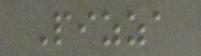Pizza
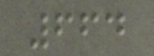664
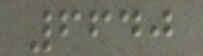6640
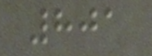801
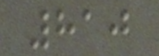810
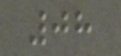08
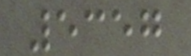5357
